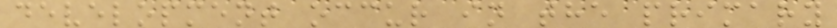development occur in the primary
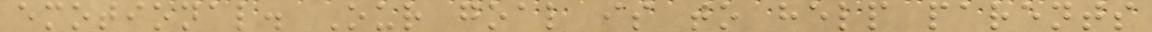emotional. Our goal is to help parents
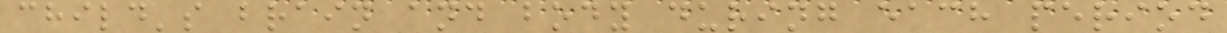child's brain and body during each period
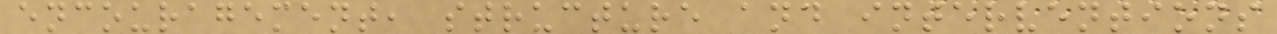encouragement, structure and interventions
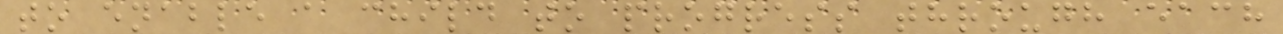to enable a child to progress through each
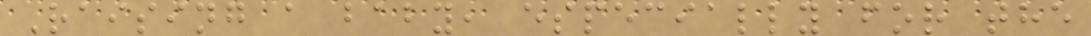Raising a baby, especially for the
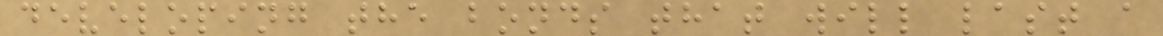developing the bonds that will last a
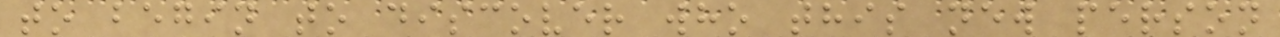to begin to discover who this new person
